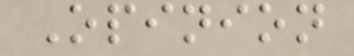Opinion
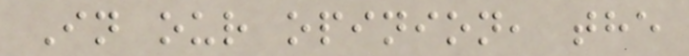In our opinion, the
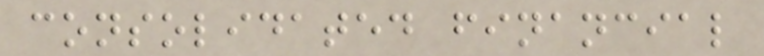consolidated financial
